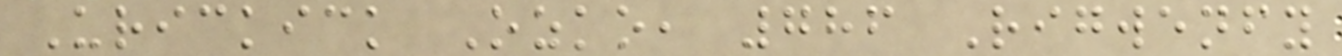Urickick Ozko, 786 Rigwenfy
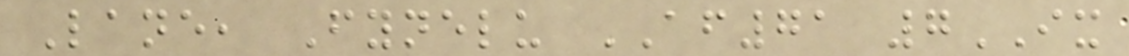Lane, Fynelu AF71 7IX
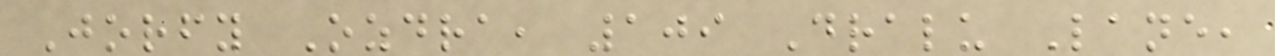Jorfy Ozdra, 109 Dralu Lane,
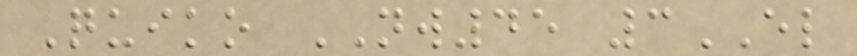Quiko NW45 3EL
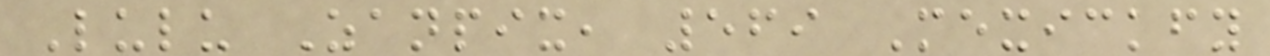Lulu Zanpix, 569 Mexickfy
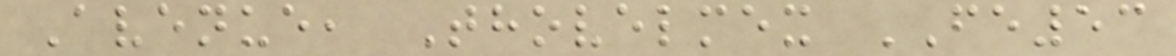Avenue, Thovelmex FE53
